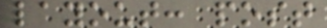layout: post
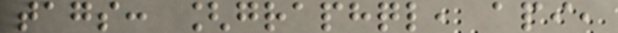tags: [graphql, api,
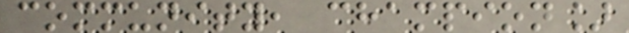community, champion]
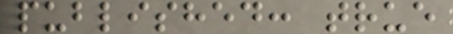published: true
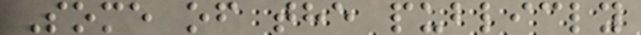Some of the publicly
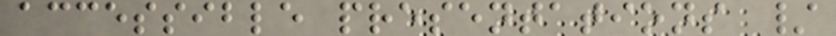accessible presentations /
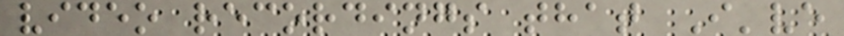video recordings that I've
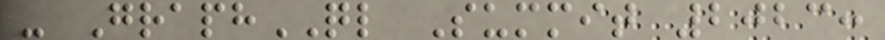- GraphQL Summit 2023:
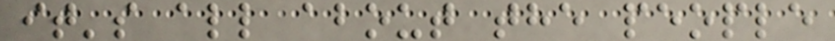it's all about the people
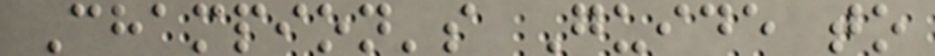Champion's Guide to
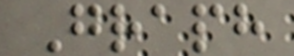Graph
